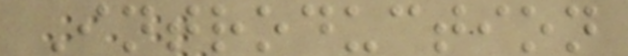Introduction
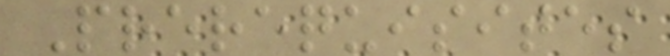Prerequisites
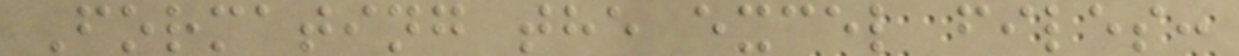Formating the excel files:
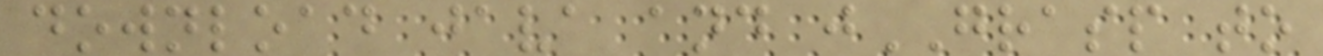download java and jGRASP to
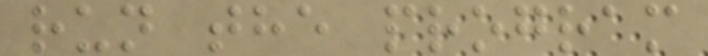run the program
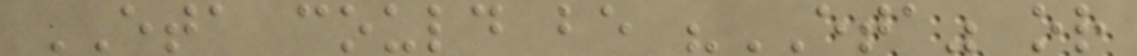ETA could be "ETA" or
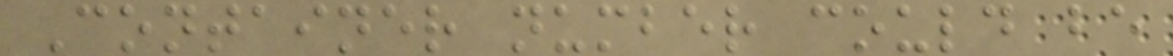Container number could be
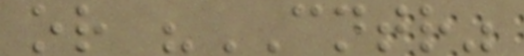or "CNTR"
